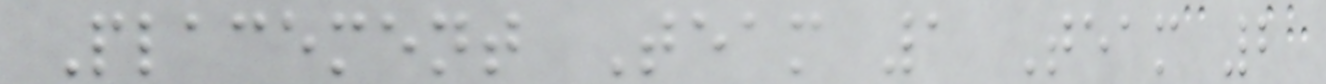Placement Team 1 Team 2
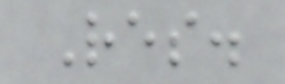Res.
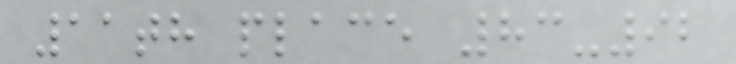11th place 83-92
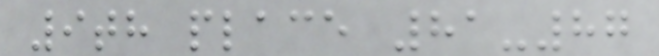9th place 81-87
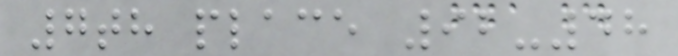7th place 92-48
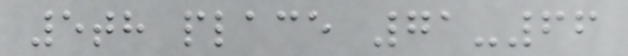5th place 71-66
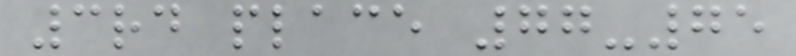3rd place 77-75
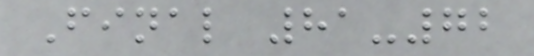Final 81-72
